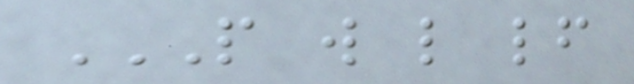P W L LF
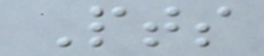Pts
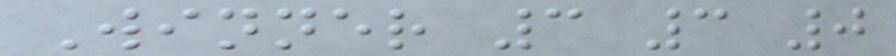Winner 3 3 0
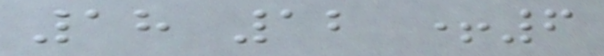18 12 +6
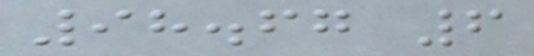98.67 6
